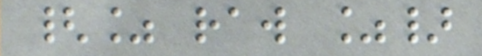{% raw %}
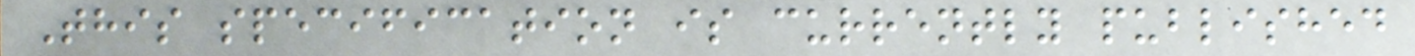This specification is currently published
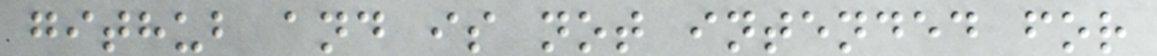github and is not intended for
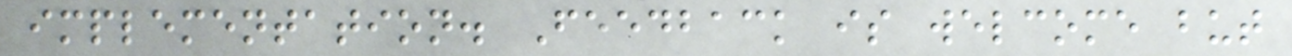implementation. Feedback is welcome but
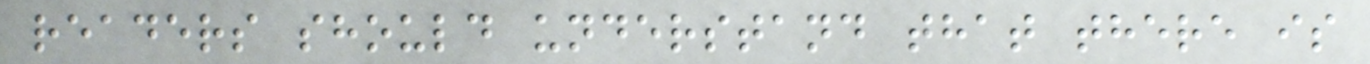readers should understand that there is
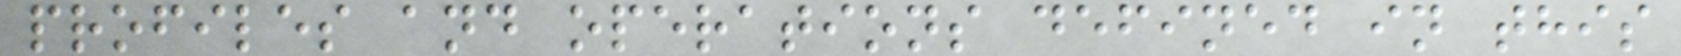profiles and operations defined in this
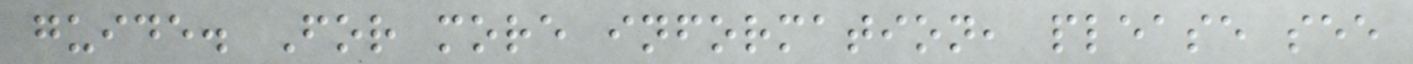guide. For more information, please see
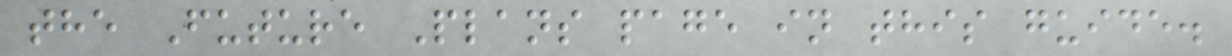the Future Plans page in this guide.
